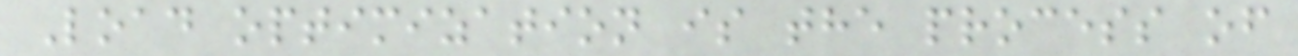Load optimization is the process of
